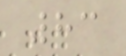83
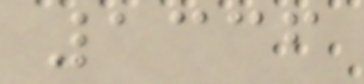1336
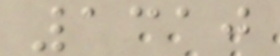1310
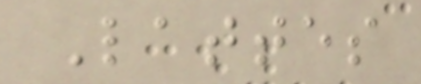Lattes
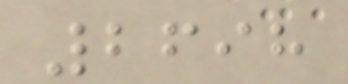2698
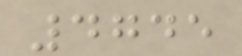4745
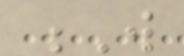W
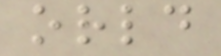orld
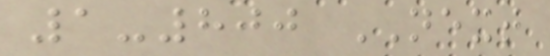1-800 NEXT
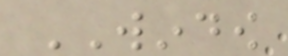WINDOW
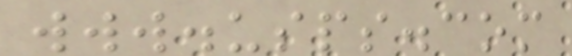www.usps.com
